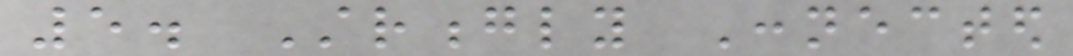5. Strongly Connected
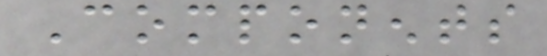Components
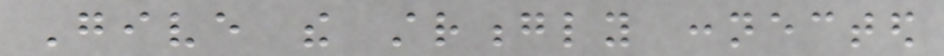Give the strongly connected
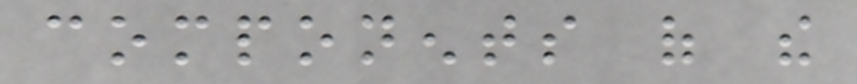components of the
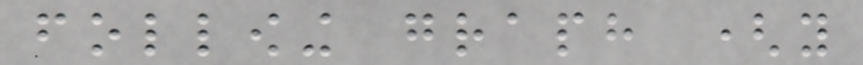following graph (you
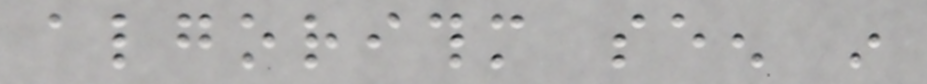algorithm seen in
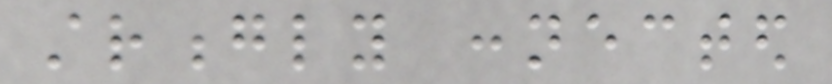strongly connected
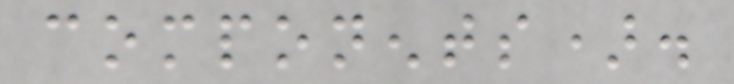components).
